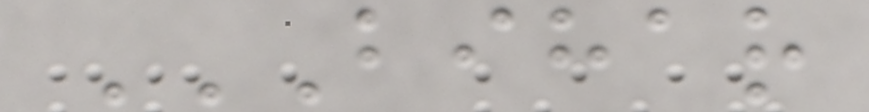BIHAR
